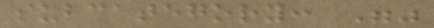subcategory: ""
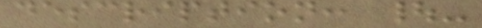description: |-
